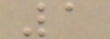1
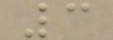3
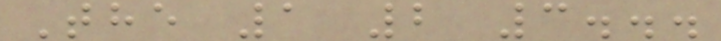The 1 2 3...
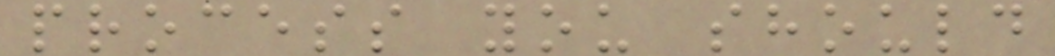process you should
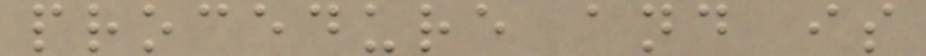procedure and is
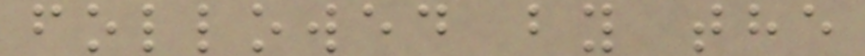followed by the
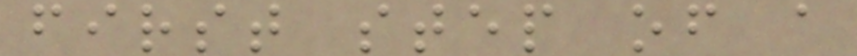first step of a
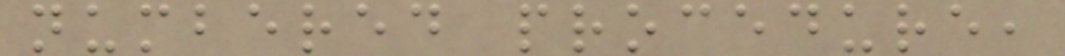numbered procedure,
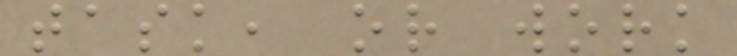task, or work
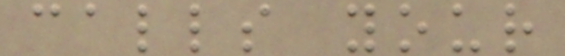calls your
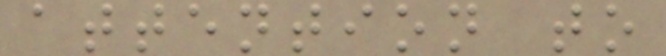attention to
